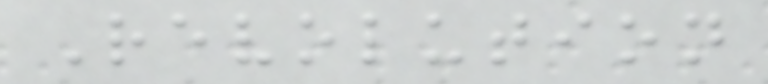Revolution
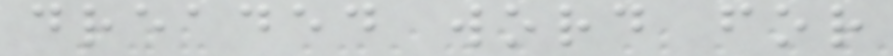dreaded word for
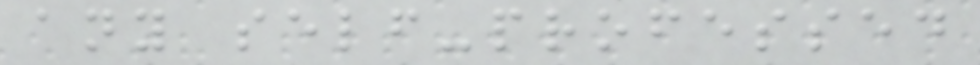any self-professed
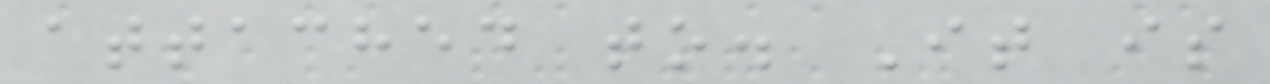attached to. It is
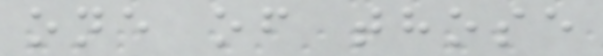one of those
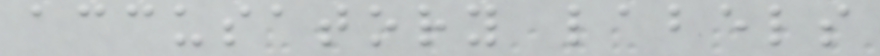accusatory labels
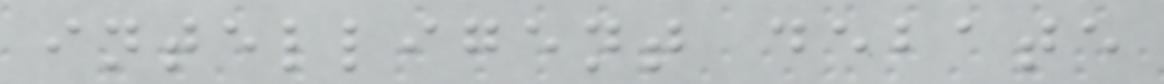intelligent debate
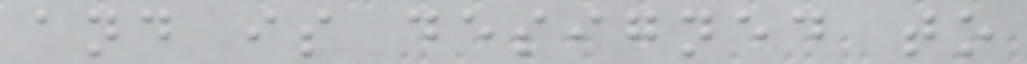and is designed to
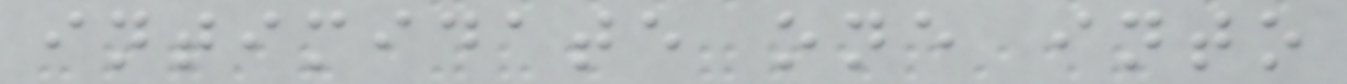intimidate one into
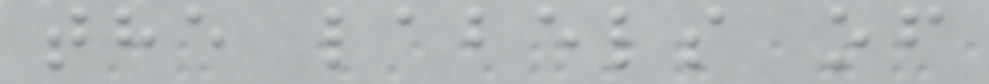the labels of
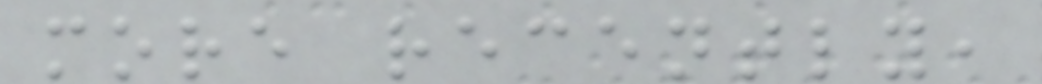more recently,
